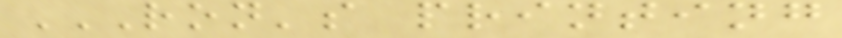RON'S PRINTING
